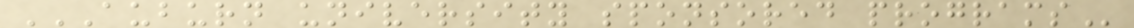AUBURN UNIVERSITY SPONSORED PROGRAMS
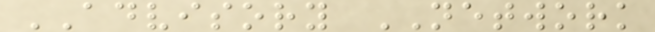ADVISORY NETWORK
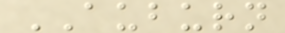AUBURN
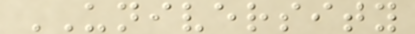UNIVERSITY
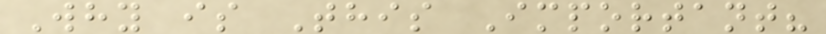Why is This Important?
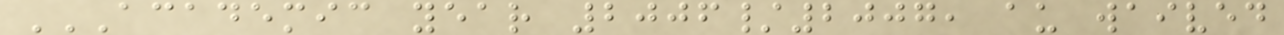ACADEMIC YEAR 2006/2007, AU WAIVED
